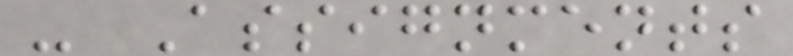- Assignments
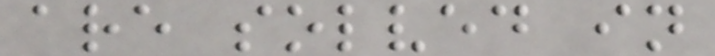are solved in
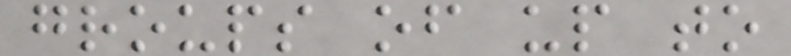groups of up to
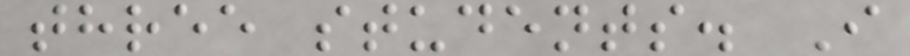three students. I
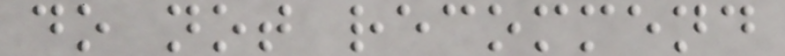do not recommend
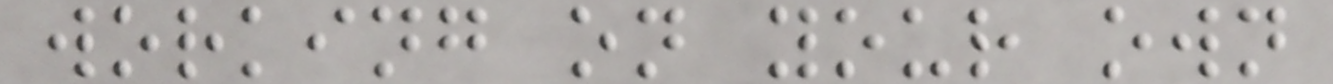working on your own
